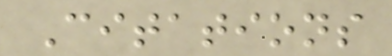Citations
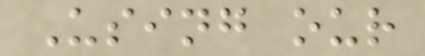Using our
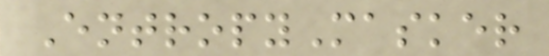EntropyMasker
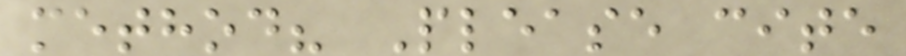method? Please cite
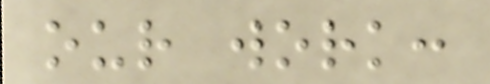our work:
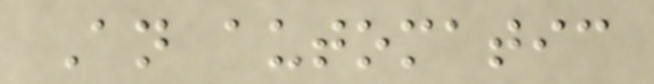An automatic
